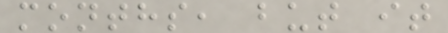months, but it
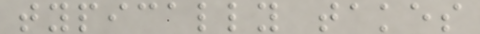typically takes
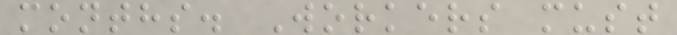months. Workers must
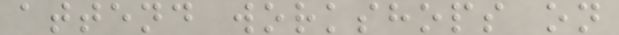attend workshops on
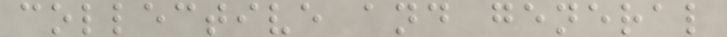collective and general
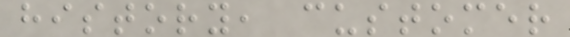history, customer
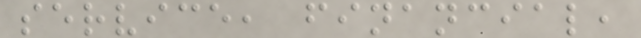service, financial,
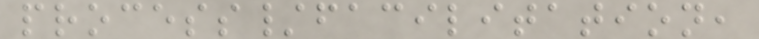process/facilitation,
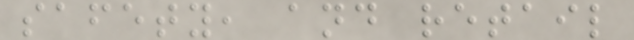safety, and retail
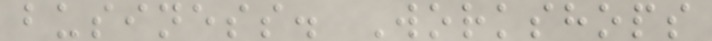business. Workshops
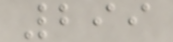299
